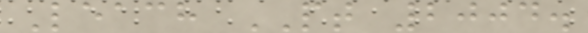Leach PT 2004.
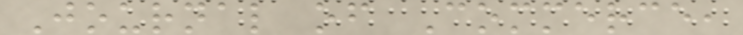Journal of Commerce,
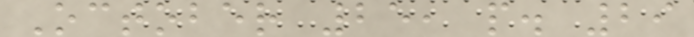October 25, p. 29
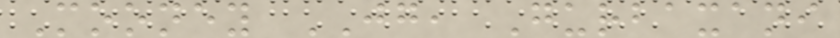Mooney JG, Gurbaxani
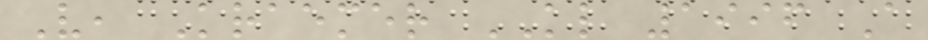V, Kraemer KL 1996 A
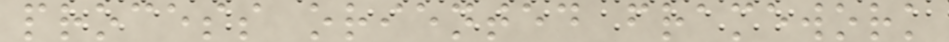process oriented framework
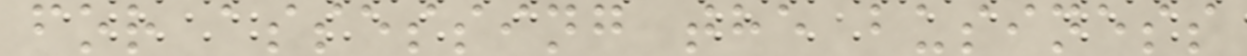for assessing the business
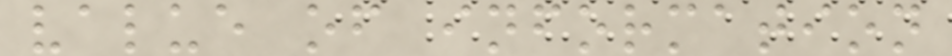value of information
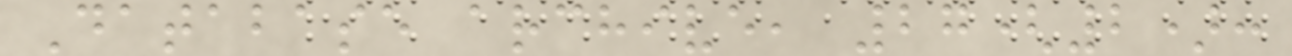Database archive, 27(2):
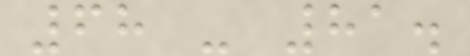68 - 81.
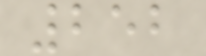252
